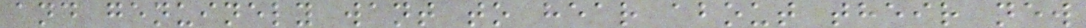and genuinely want to hear about their new
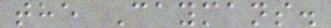the Caymans.
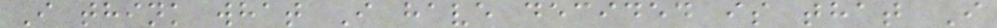I think what I have decided is that I
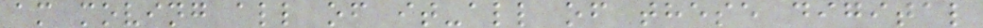am moving all of it-all of these digital
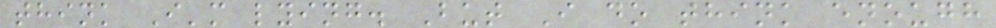think I'm lying. But I do think enough
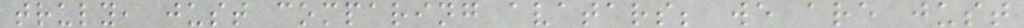truly, just comparing avatars; we are just
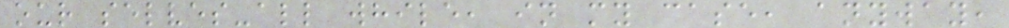our selves-all while, in my case, anyway,
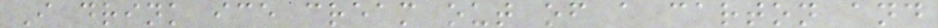I drink ice cream out of a carton and
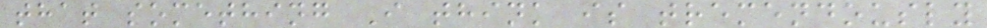that something I think is tremendously
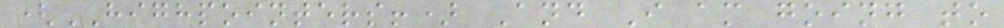(HIGHPOINTERS!) And I am going to
